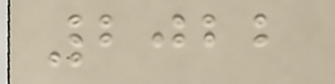2022
